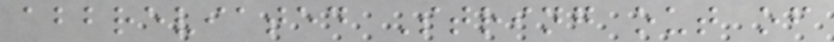abbreviated String out of
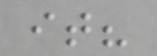it?
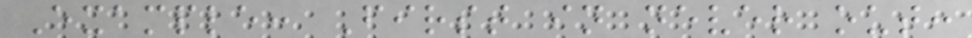Example: First in never out:
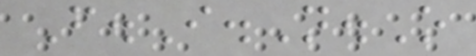F.I.N.O
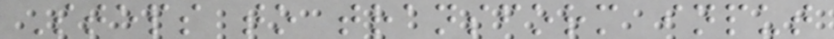Steps to transform input
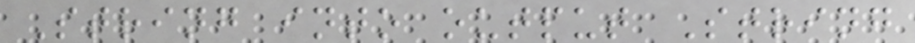String into output String
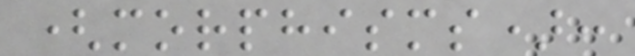(morphisms):
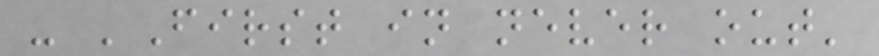- 'First in never out'
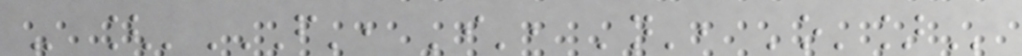- ['F', 'I', 'N', 'O']
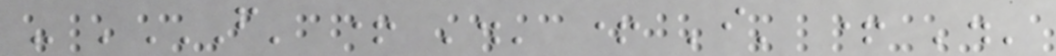- 'F' + '.' + 'I' + '.'
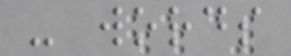- words
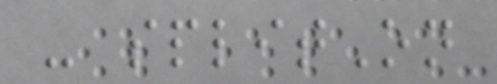- splitOn
